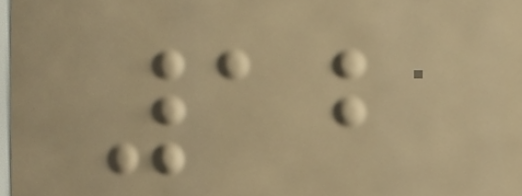12
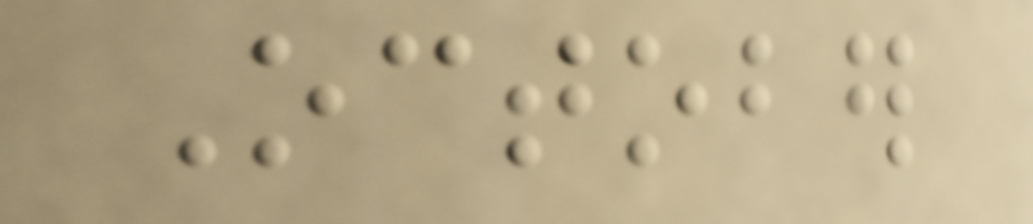October
